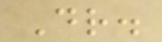Dr.
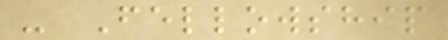- Fellowship
